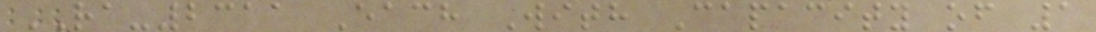RA-2311 Each With Capacity of 1
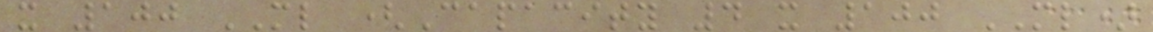x 100 ML (Capacity 4 x 100 ML)
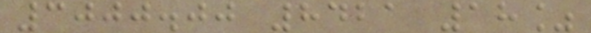3000.00 8421 18%
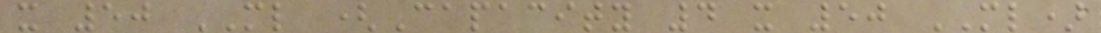x 50 ML (Capacity 4 x 50 ML)
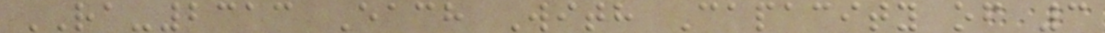RA-2313 Each With Capacity of 3
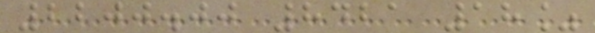2200.00 8421 18%
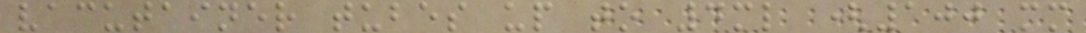vacutainer tubes up to 4ml (100 mm
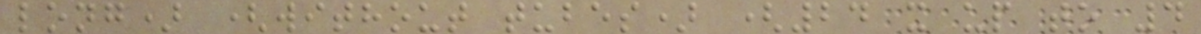long) (without tubes) (24 x up to 4
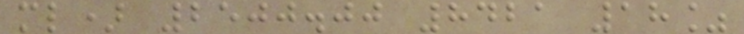ml) 2500.00 8421 18%
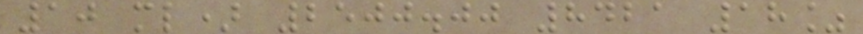10 ml) 2500.00 8421 18%
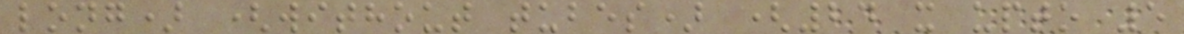long) (without tubes) (24 x upto 5
